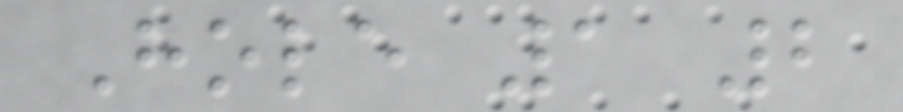Hole 1 2
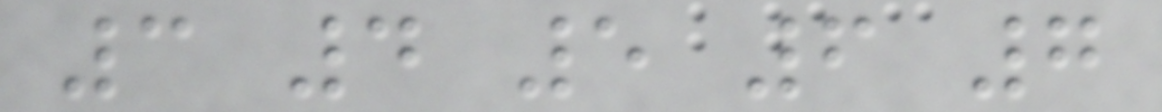3 4 5 6 7
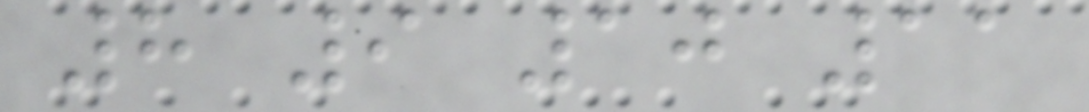8 9 10 11
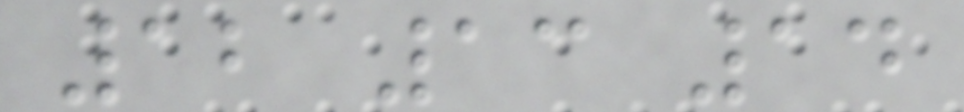12 13 14
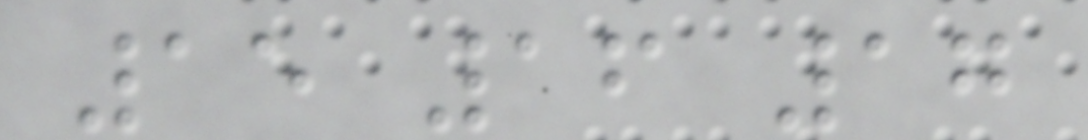15 16 17
